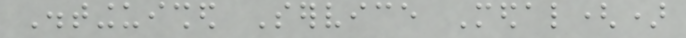Distinguished Service Medal()
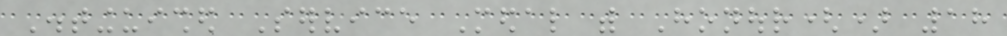Distinguished Service Medal with Honour() 18
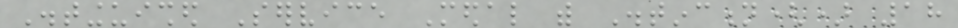Distinguished Service Medal with Distinction() 18
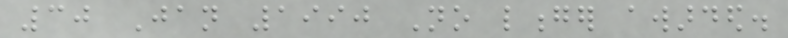30 Jan 1990 No longer awarded.
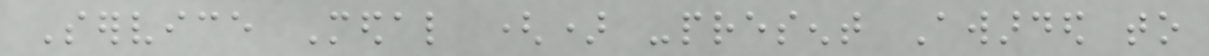Service Medal () -present Awarded to
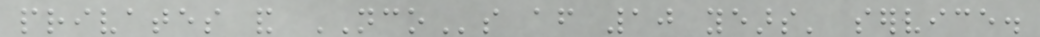privates and NCOs after 10 years' service.
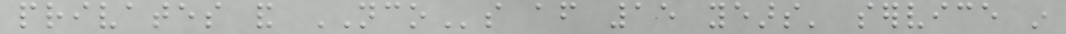privates and NCOs after 15 years' service in
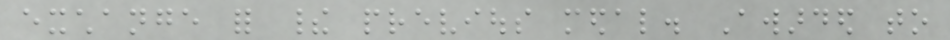exchange for their previous medal. Awarded to
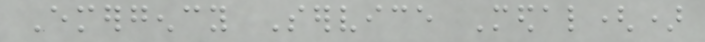Emergency Service Medal()
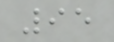95
